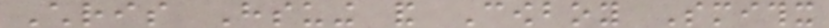Chris Hsuing and Cowboy Smithx
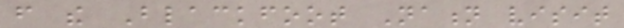from the Blackfoot Nation visit
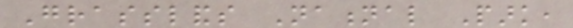Grasslands National Park,
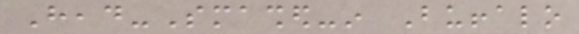Head-Smashed-in Buffalo
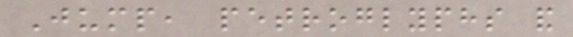Jump, petroglyphs and
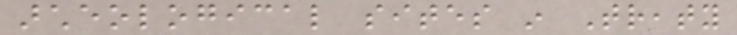archeological sites in Treaty
